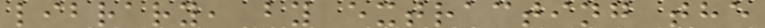library, by extracting the
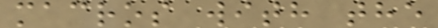macros with the
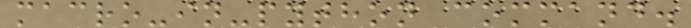macro-in-python command.
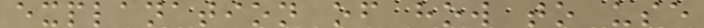explanation of how to use
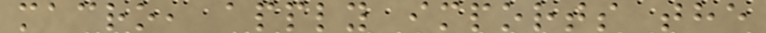macro, apply imports the
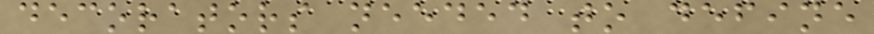decorators needed to define
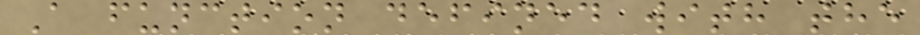A function defined with the
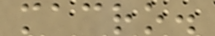macro.
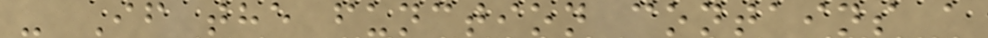- If the function contains a
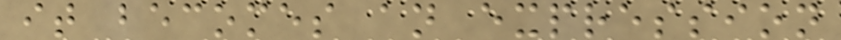it becomes an expression
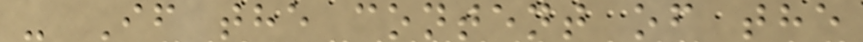- If the content of the
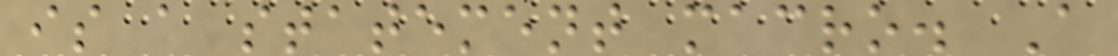is a statement macro. A
